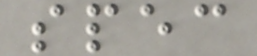spec
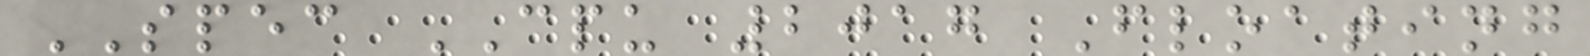SPEC CPU 2017 Floating
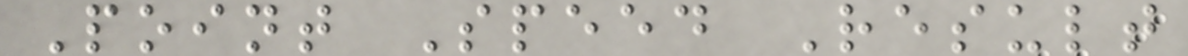Point Speed Result
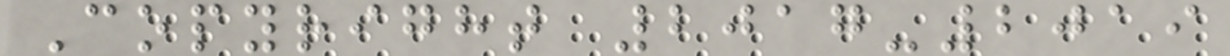Copyright 2017-2019
